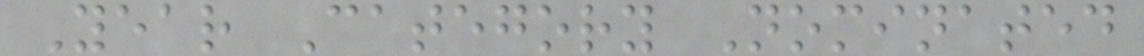Year Category Nominated
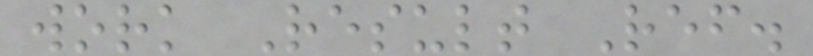work Result Ref.
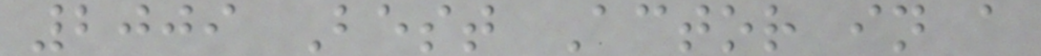2009 Best Actor in a
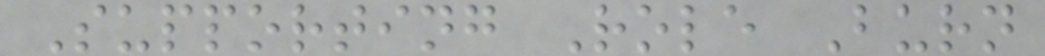Supporting Role Burn
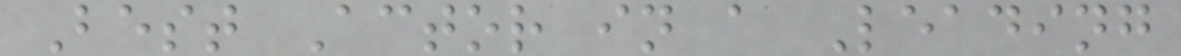Best Actor in a Leading
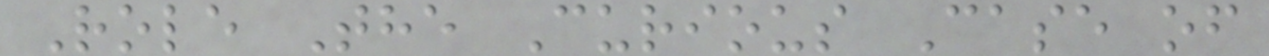Role The Curious Case of
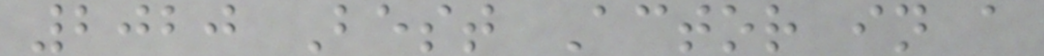2020 Best Actor in a
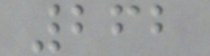262
